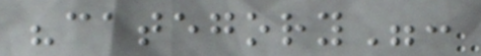"category":
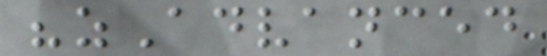"zAdvanced
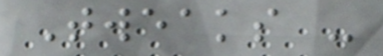Tweaks -
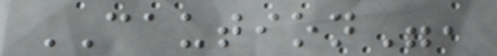CAUTION",
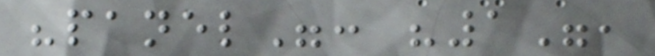"panel": "1",
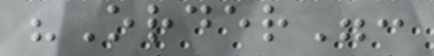"Order":
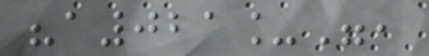"a021_",
